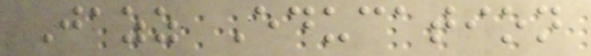Jazz Education
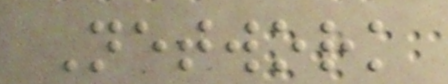Network
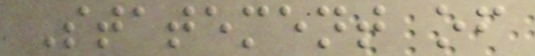Statement of
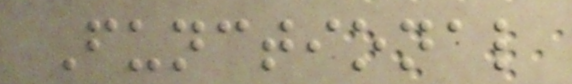Functional
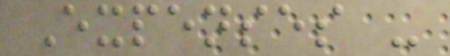Expenses -
